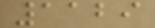1129
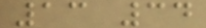13 34
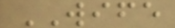WIFE
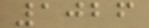1026
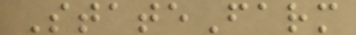StateFarm
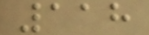118
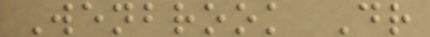Wenbrook Dr
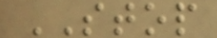STOP
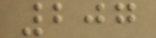207
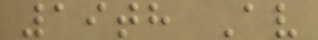19th Av
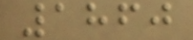1860
